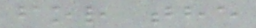for the
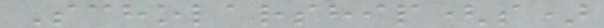Scholarship(s)
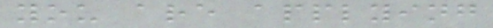you are applying
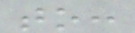to:
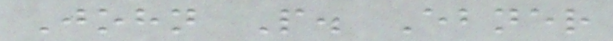John P. Ebner
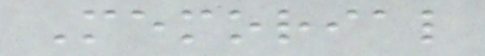Memorial
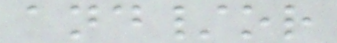and/or
